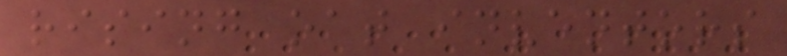rising oat inventors
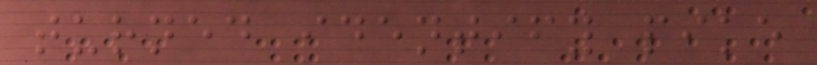turned identify pike
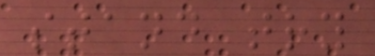stand try
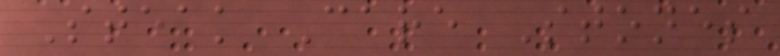Steak Care Stones
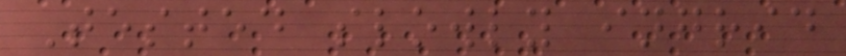Tested slowly ingrid
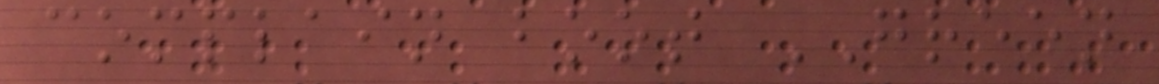complain boot GREEN
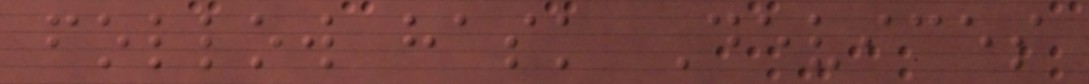follow hask Devices
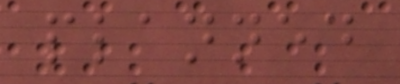planned
